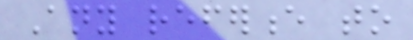Any reference to
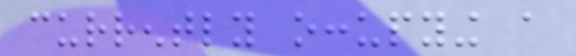currently occupying a
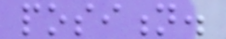position.
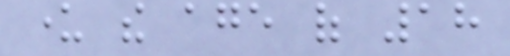under the age of 18
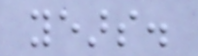years.
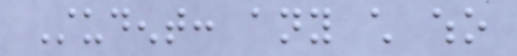Student: any child who
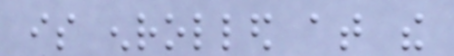is enrolled at the
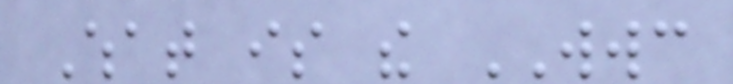What is the WWC
